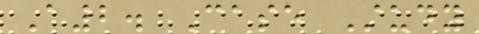A2. Case Study
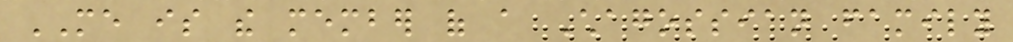ME is the member of a Chagossian family
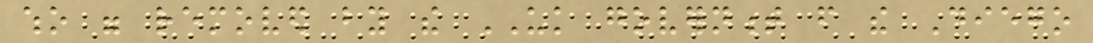who were removed by the UK government from the Diego
